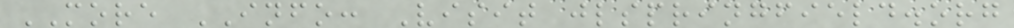MORE INFO: Visit jlspringfield.org
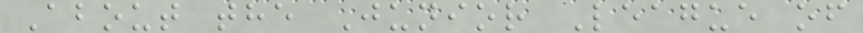About the Junior League of
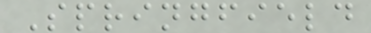Springfield
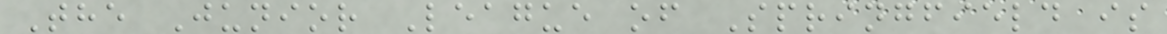The Junior League of Springfield is
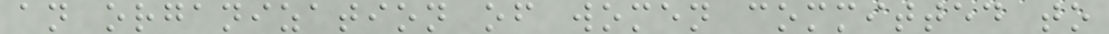an organization of women committed to
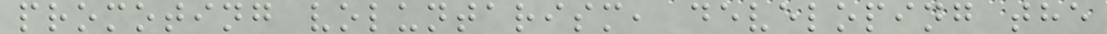promoting voluntarism, developing the
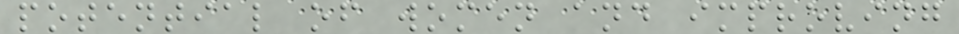potential of women and improving
